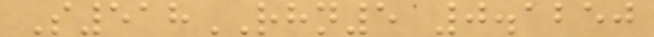S518RHN5 0.1250
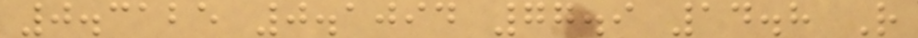0.3125 0.1094 77.9 14.8 R
